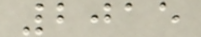2015
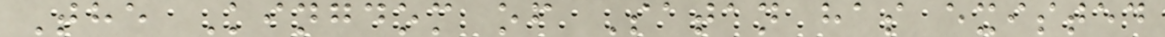The Kingdom of Satan has existed
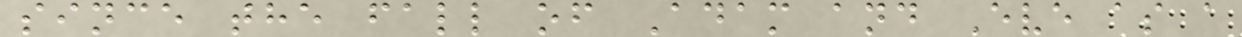since the fall of Adam and Eve as a
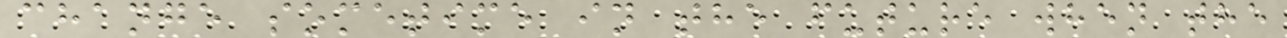change sometime in the future when the
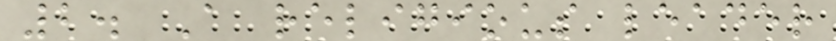2. A religious leader
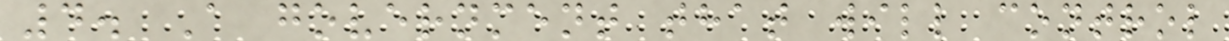4. A government that will control
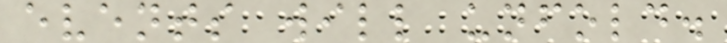events will unfold.
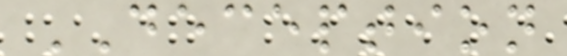DECEPTION
